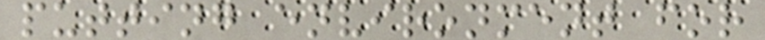putting environment for
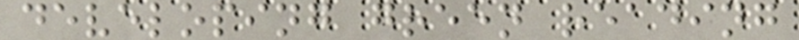developing green reading
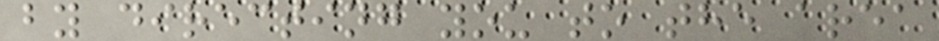by directing you to the area
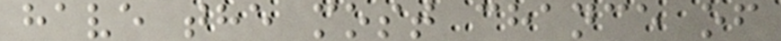have the most chance of
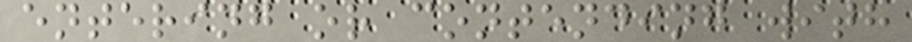entering or contending with
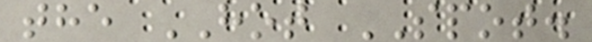the HOT SPOT.
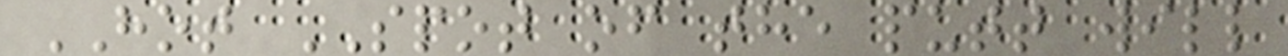HOT SPOT of the putt will
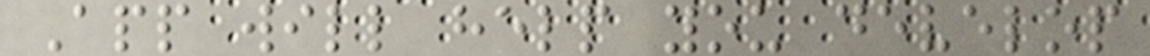App will help you develop
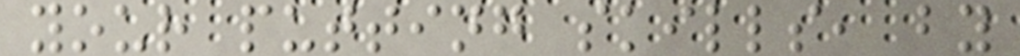your putting skills, by
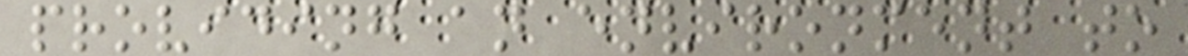providing an environment to
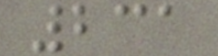231
